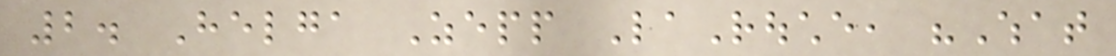2. Helga Zepp LaRouche, "What
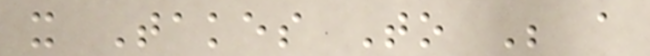it Takes To Be a
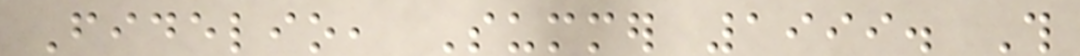Fidelio, Summer 1999. This
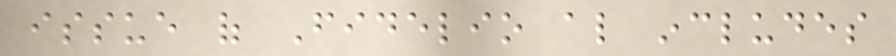issue of Fidelio also includes
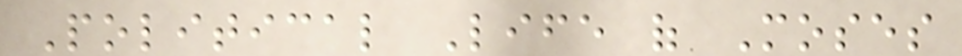Political Life of Moses
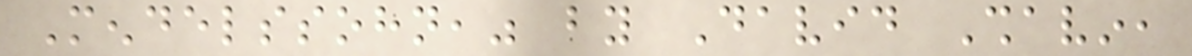Mendelssohn," by David Shavin,
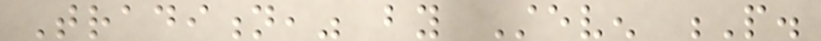Tradition," by Steven P.
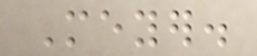Meyer.
